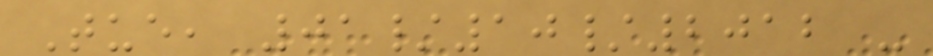Tue, 01/10/2012 -
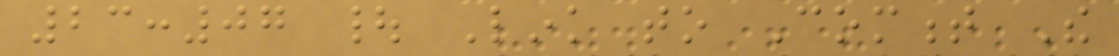23:07 | Link to Comment The
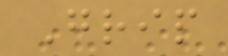Grip
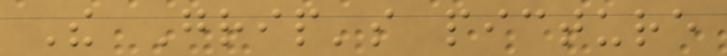The Grip's picture
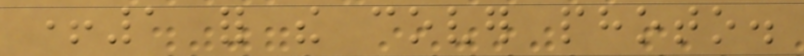+1 for the cover photo.
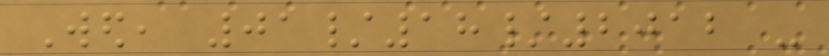Wed, 01/18/2012 -
